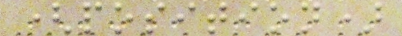(position)
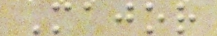Major
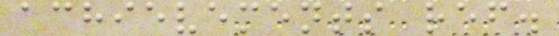achievements ref.
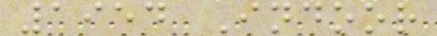1954 Indoor
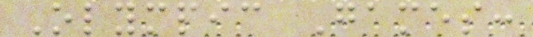Olympic Games:
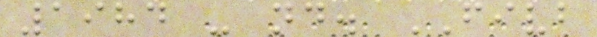1984 - nd. FIVB
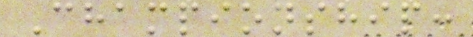Championship:
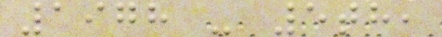1978 - 5th,
